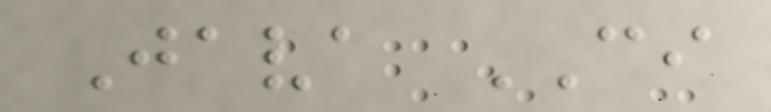Java CI
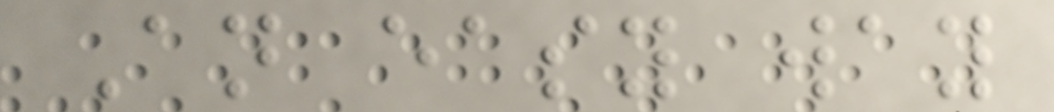An easy way
